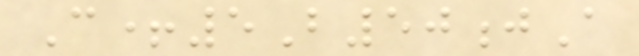C+5B50jA
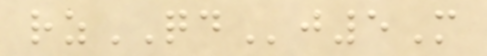rzQDj5M
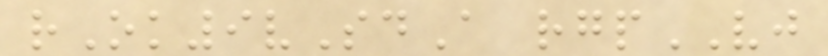rOk9vSdA rgpVJ
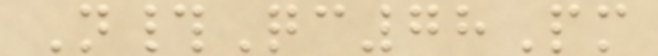N#Qc78Pm
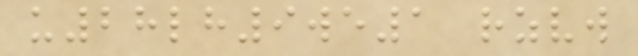u28lh9we1 rzvw
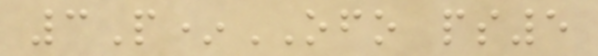3P*OFO ps5
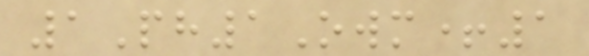1Ph1Owm+1
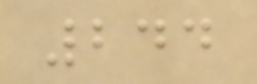244
